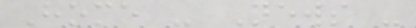Home - News -
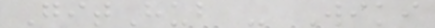GitHub - Wiki
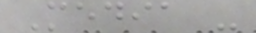Media -
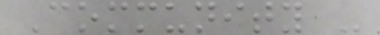Community -
